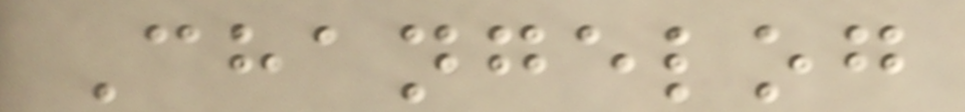Changelog
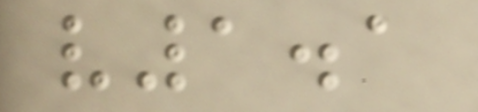v1.1
